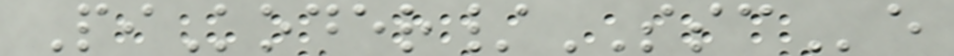PiKoder/SSCe
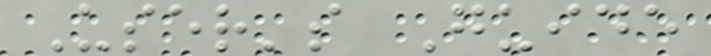User's Guide
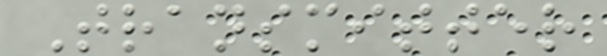Transmitter
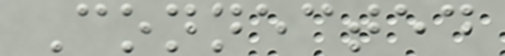Connected
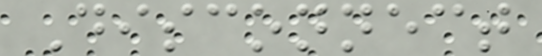Disconnect
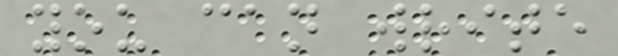you can write
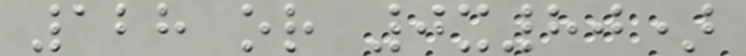128 or 0x80)
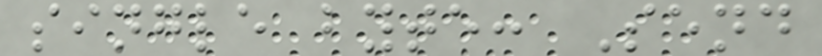single byte: Send
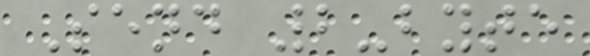Send 2-byte
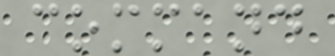command
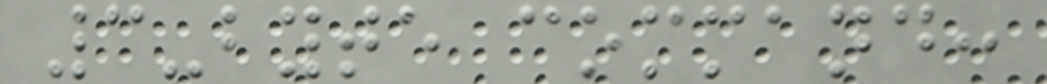3-byte command:
